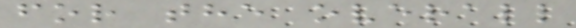for the overall
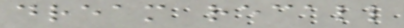dream recall
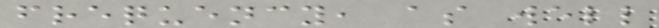frequency, as well
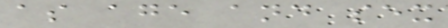as age and sex
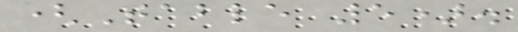(Table 5).
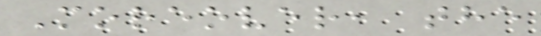Moreover, the
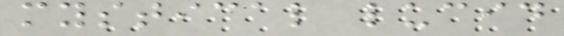mystical lucid
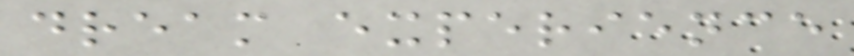dream experience
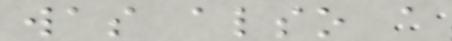was also a
